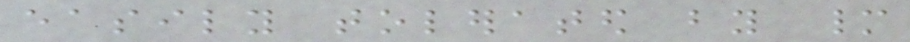easily tolerated by many
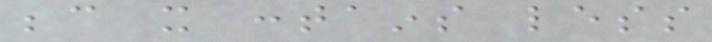because it contains less
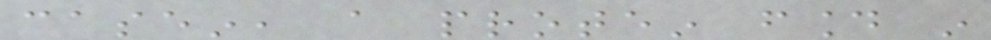casein, a protein found in
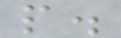people.
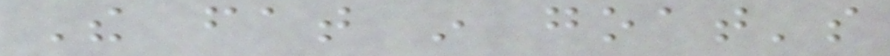The fat in goat's
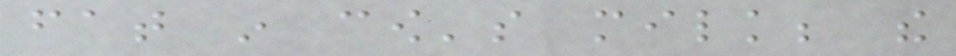fat in cow's milk; the
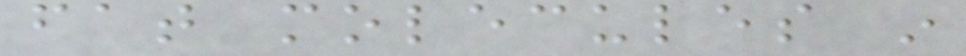fat molecules in
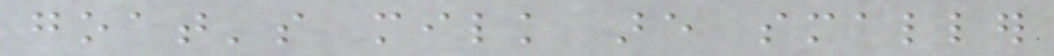goat's milk are smaller
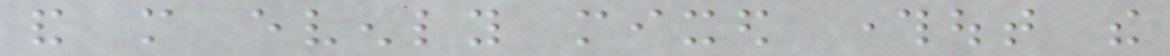and more evenly mixed throughout the
